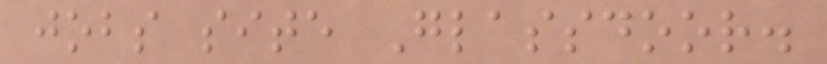jobs site Glassdoor.
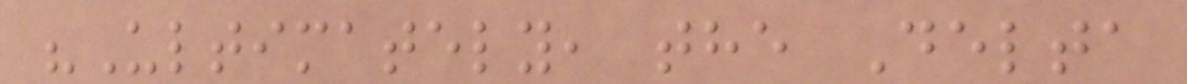"Ultimately, the Delta
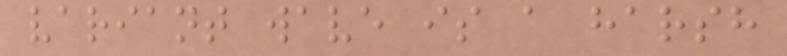variant wave is a harsh
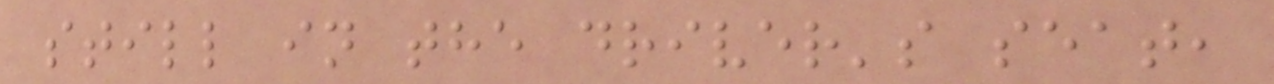still in the driver's seat,
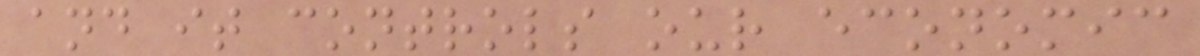and it controls our economic
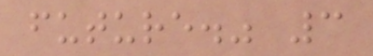future." 3
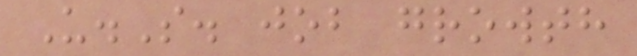U.S. job growth
